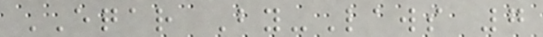EQAR By-Laws 7
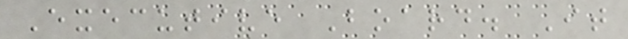Executive Board. It
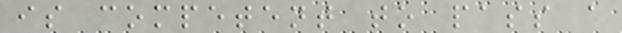is competent to pass a
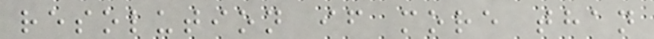resolution if more than
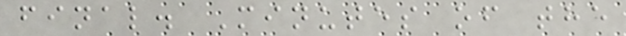final. Minutes of the
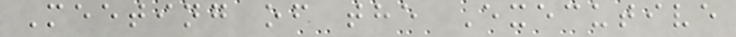Meeting of the Executive
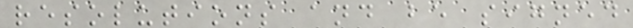resolutions and be signed
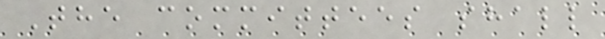The committees shall
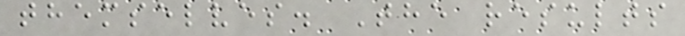themselves. The results
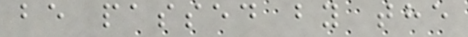be passed by the
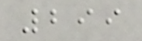299
